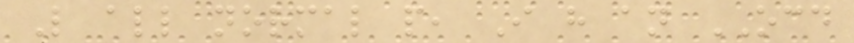Like all normal people, I have an OCD
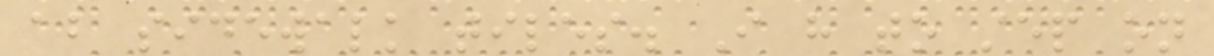about sidewalk tiles. I have to step on
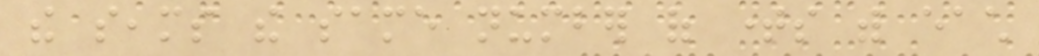the seams the same number of times with each
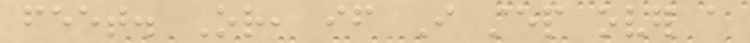feet. Or, if I step over a
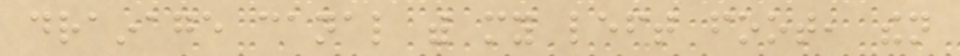drainage canal with my left foot, then
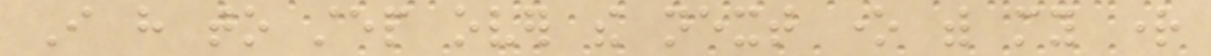I have to step over the next one with my right
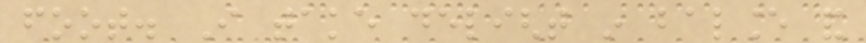foot. I take delight in balance and
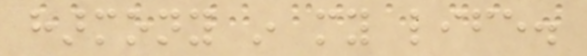harmony in my life.
